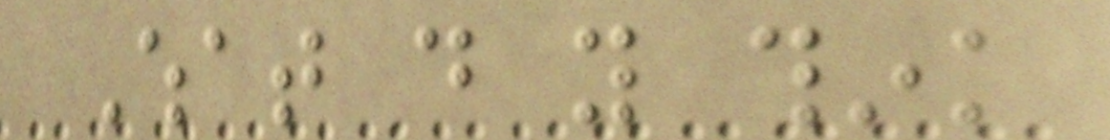What do you think
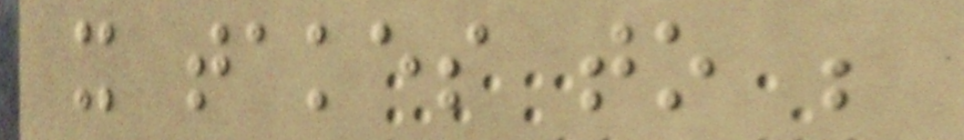it takes to be
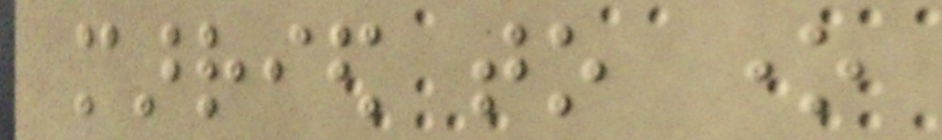married to one
